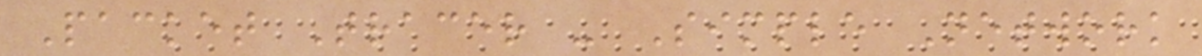Packet Tracer - Simple Network
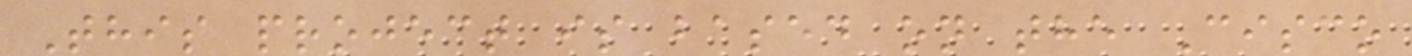This project is based on the Cisco
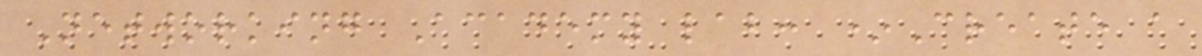Networking Academy lab: *Create a
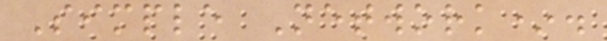Simple Network*.
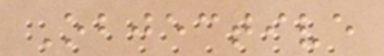Objective
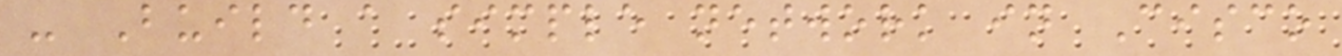- Build a simple network in Cisco
